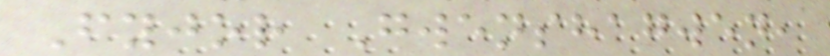Fyjor Gwenshagwen,
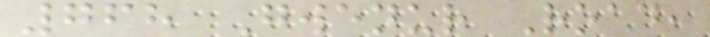768 Gwenur Road,
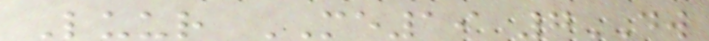Luur ME19 7DW
